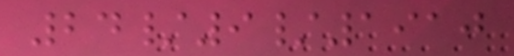24/9/1910
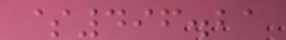$496.21
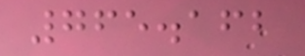765.162
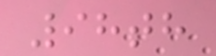98th
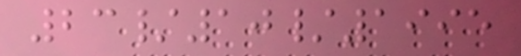23/10/1995
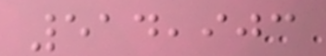514,903
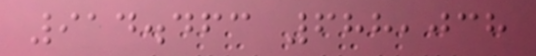914.463 688,038
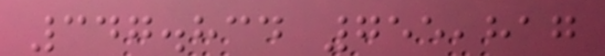347.834 755,817
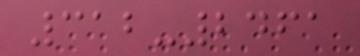312-2461
